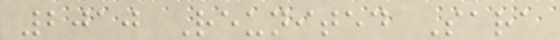2010 Reunited Sara
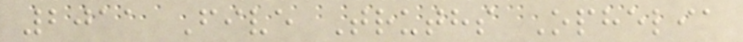2011 Five Truths Ophelia
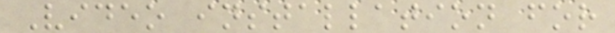Video installation for
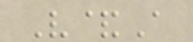V&A
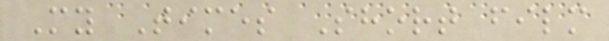My Times Short film
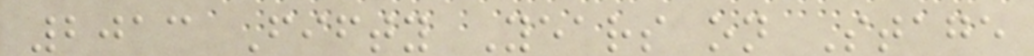2013 Fifty Years on Stage
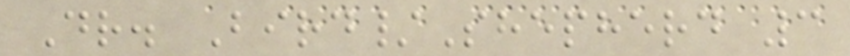Dr. Bird/Shepherd 3
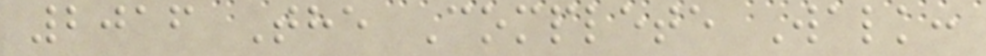2016 The Complete Walk:
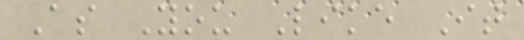As You Like It
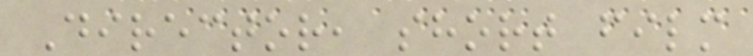Director, short film
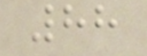88
